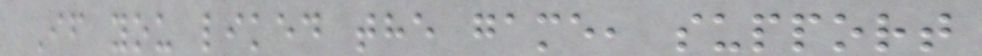If you liked the game, support
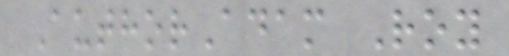AuthorAdam Roy
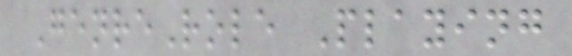GenreRole Playing
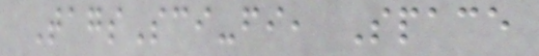TagsSci-fi, Space
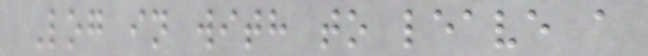Log in with to leave a
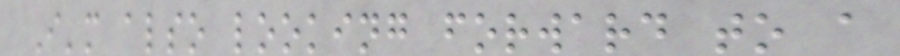I'm also looking forward to a
